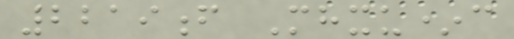2219f Mhxu*c
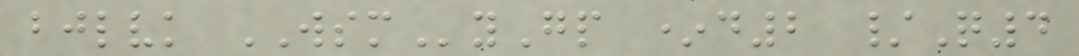bjlvk WSMyGp *d2 /Q4
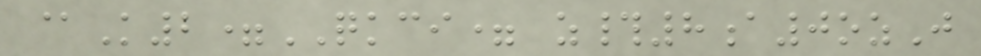@K2=QKCI= z#8a0ozJ
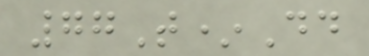77T*Dd
